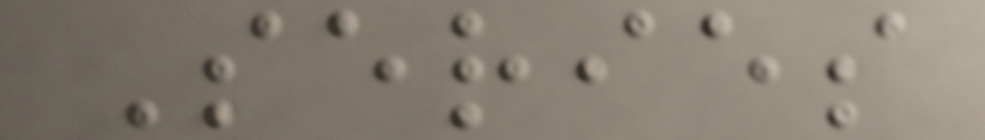Series
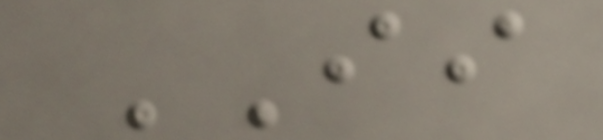II
